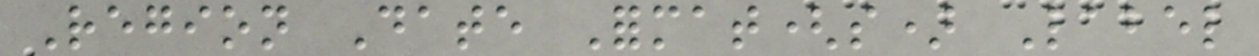Region Date Format(s) Label
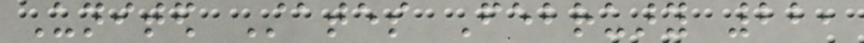United States February 22,
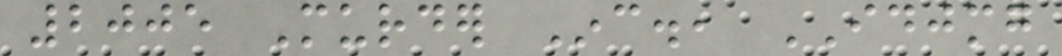2005 Murder Inc., IDJMG
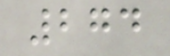274
